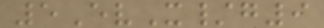5EvX/g9
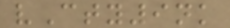vCty9nk
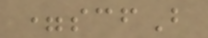=scfB
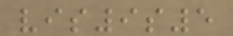vis9s5
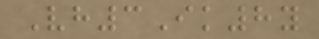Vh3Ik8y
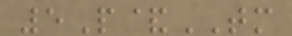5P&TM
